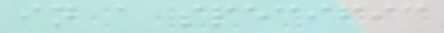in a specific
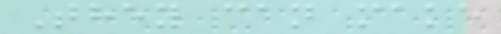They can make
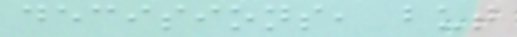decisions, but
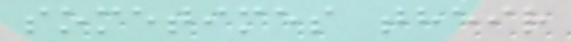sometimes their
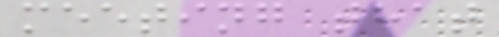meeting that
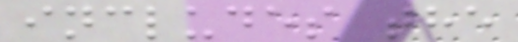includes the
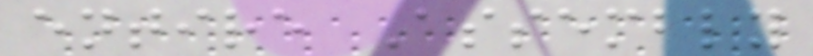entire Assembly
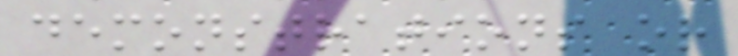demonstrations or
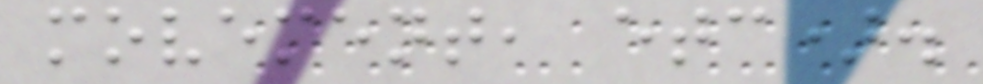movement, etc).
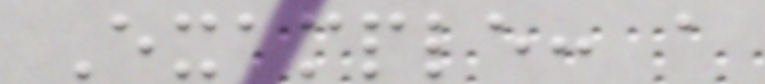Example: a
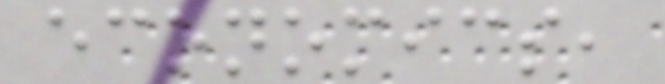economics,
